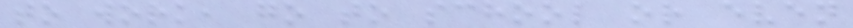to work, go to school or even
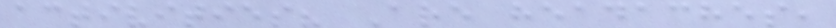activities? Are headaches,
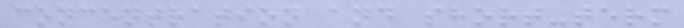concentration and short-term
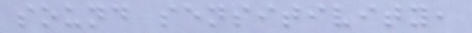sound sensitivity,
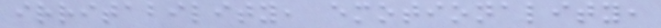irritability, emotionality,
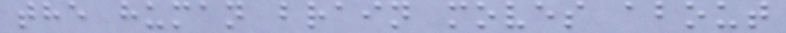the human brain moves about
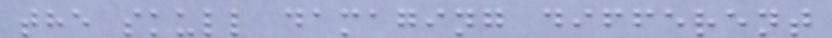the skull damaging different
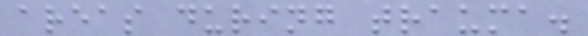areas during trauma.
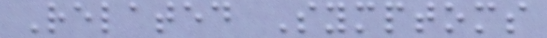Related Symptoms
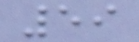59
